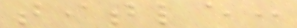title:
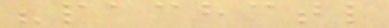"pachctl
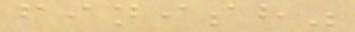finish"
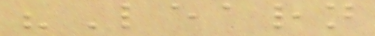"Learn
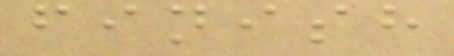finish
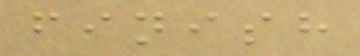finish
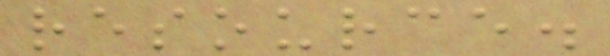resource.
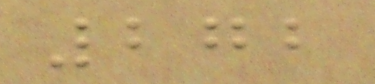272
